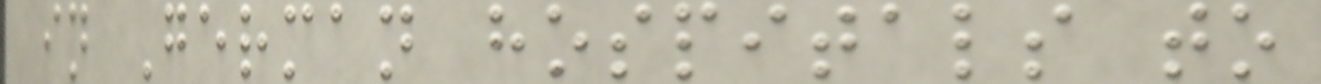in German hospitals to
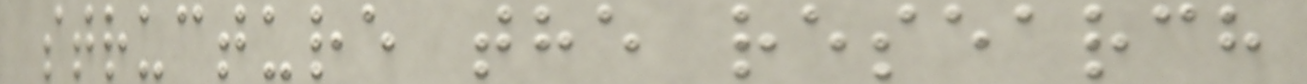structure the research
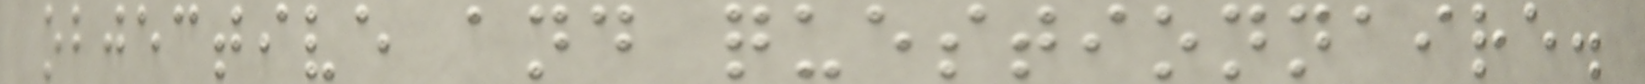objective and questionnaire.
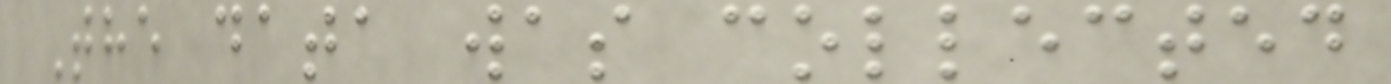The data was collected
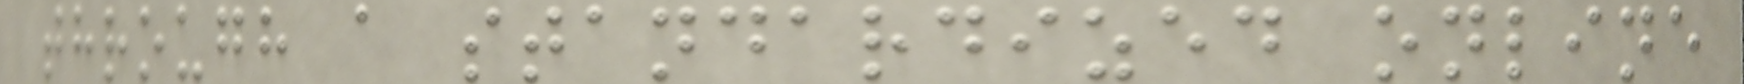through a standardized online
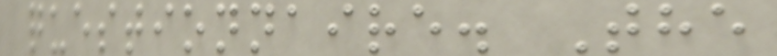questionnaire. The
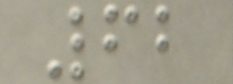62
